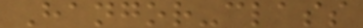Hangor-class
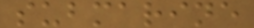submarine
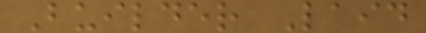Builder Laid
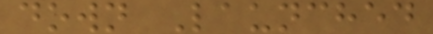down Launched
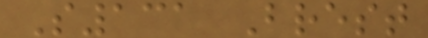S131 Brest
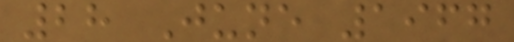28 June 1967
